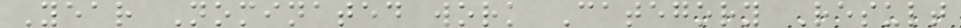Year Nominated work Category Result
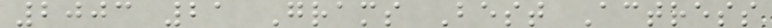2003 21 Grams Best Actress
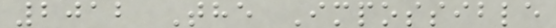2012 The Impossible
